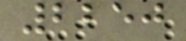2250
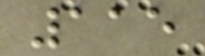115
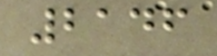2146
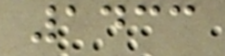1433
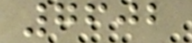7602
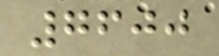7600
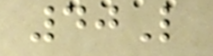40L
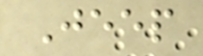Jeep
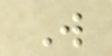W
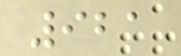921
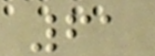61
